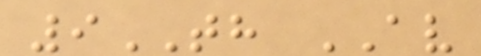9TH AV
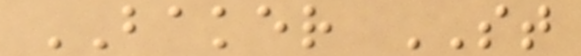BAKER ST
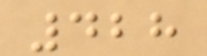428
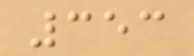353
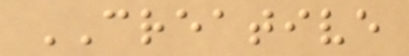CREATIVE
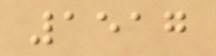1517
